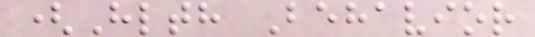(Hlth Behavior
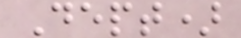Dept)
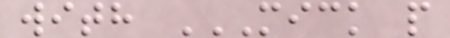with MICK P
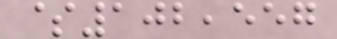$102,557
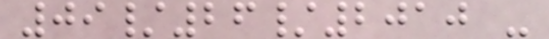09/26/2010 -
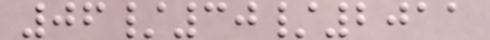06/30/2011
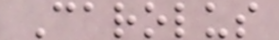Carolus
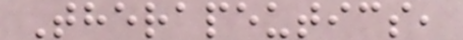Therapeutics,
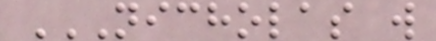NICHOLAS W
